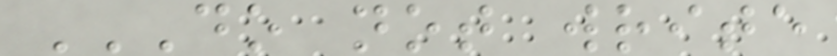DO NOT WRITE
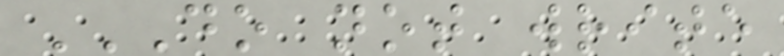DO NOT WRITE
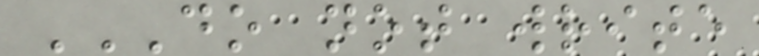DO NOT WRITE
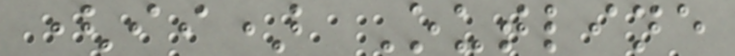(ii) Outline
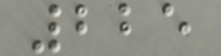225
